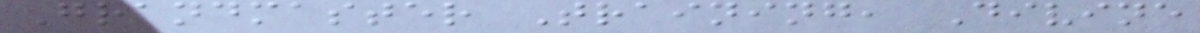Grandmaster Training, Divine
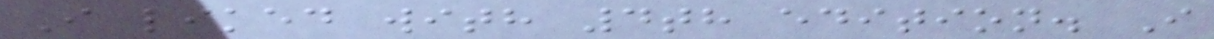I liked with 4th edition. I
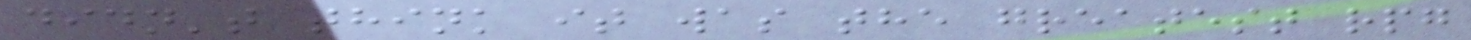didn't think it was the greatest rpg
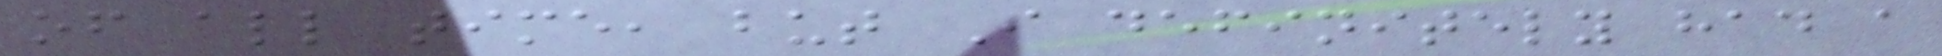of all time, but I definitely had a
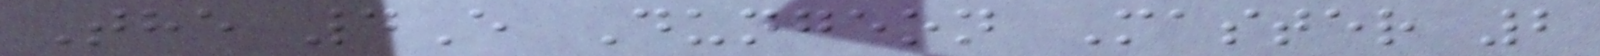The 4E Dungeon Master 2
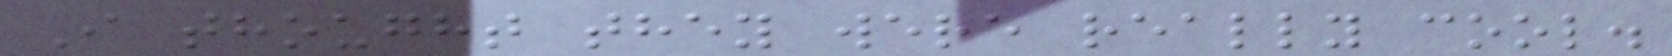I thought they were really cool.
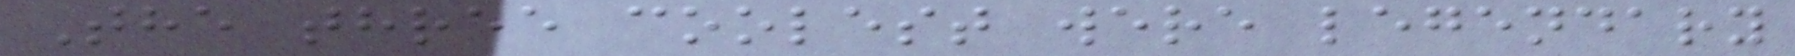The three coolest were legendary
